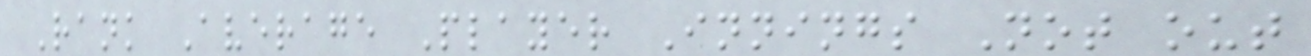Rank Average Player Innings Not out
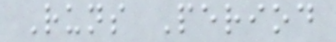Runs Period
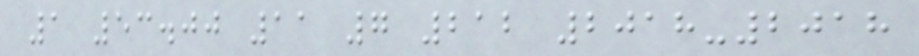1 53.00 11 7 212 2018-2018
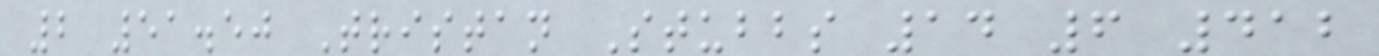2 51.50 Tristan Stubbs 14 6 412
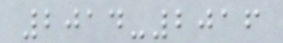2014-2016
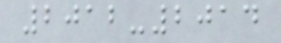2012-2014
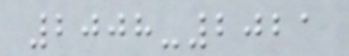2008-2021
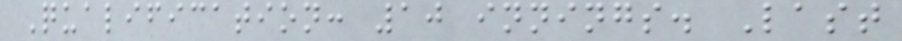Qualification: 10 innings. Last
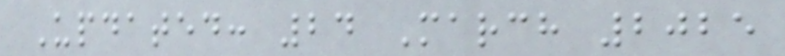Updated: 24 March 2025
